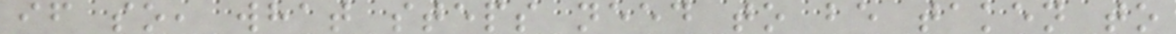if so, what steps need to be taken to
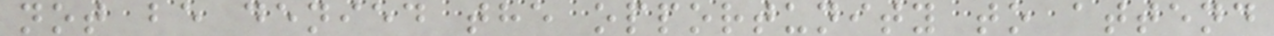not be denied the opportunity to attend
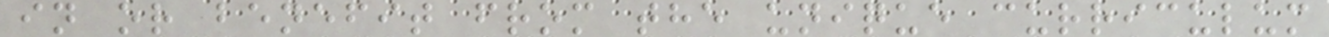in or benefit from the unique curriculum
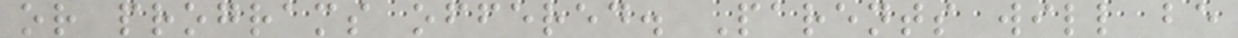or programs offered. Parents will be
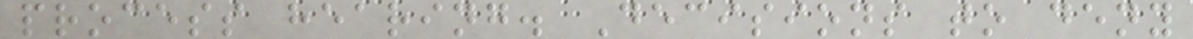process hearing. Decisions to deny
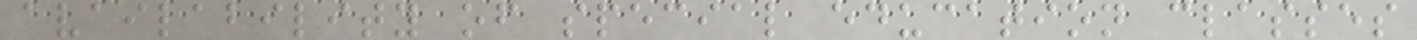availability of special education classes
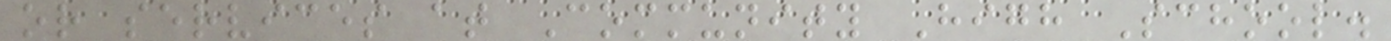or services at Community High School.
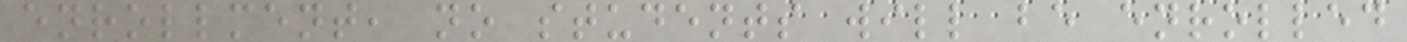enrollment, no students will be enrolled
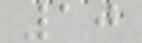10
